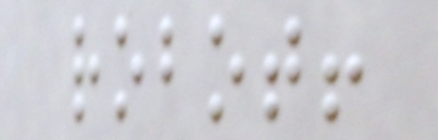robot!
